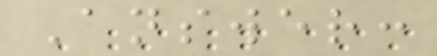Answer:
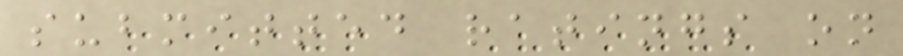submitted ratings on
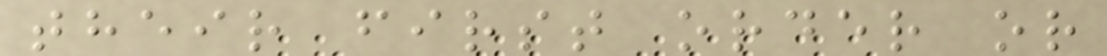their first order or
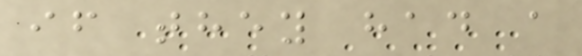if they had a
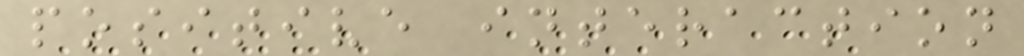positive interaction
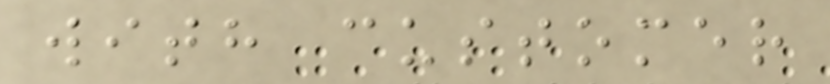with customer
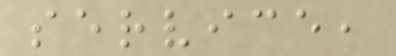service,
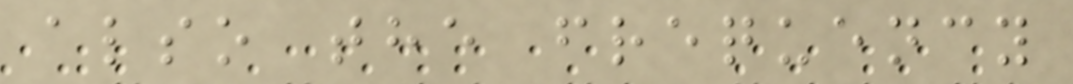also the frequency
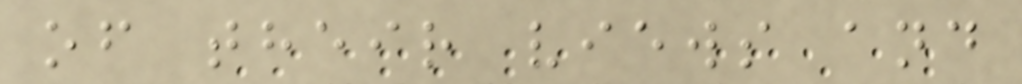of their views and
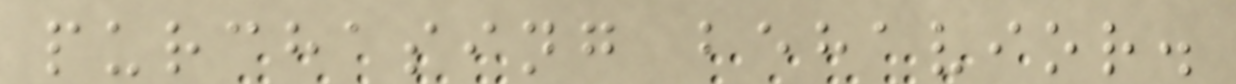purchasing behavior.
